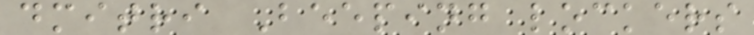dmitri Beeping lockers
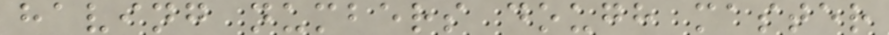having numbers dough master
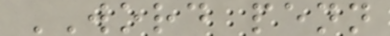WORD penn
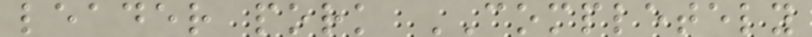leader pork COMPLETELY
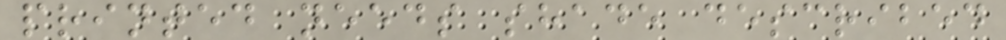printed needs shade described
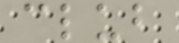club
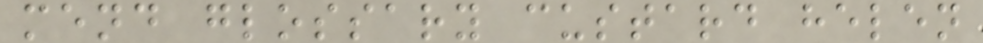mend glossary custard helen
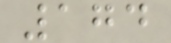174
